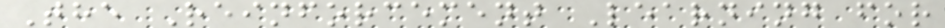The Reinforcement Learning for
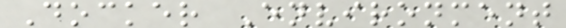Docker Environment
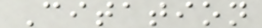Citation
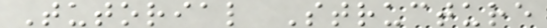Tutorial Structure
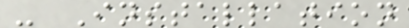- Installation
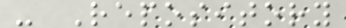- Repository
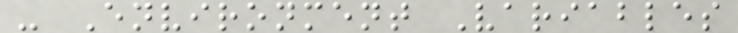- Environment Variables
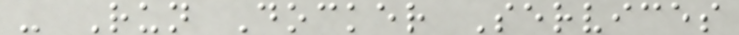- Run Docker Services
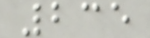235
